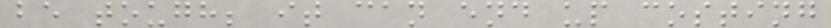be tough; it can end up costing
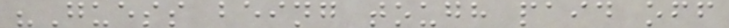"Guess being tough paid off
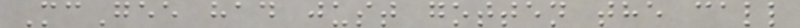McGee had just gotten the call
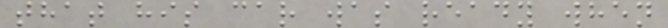that his car was ready when
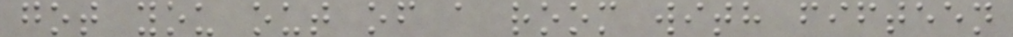got you out of a room with fifteen
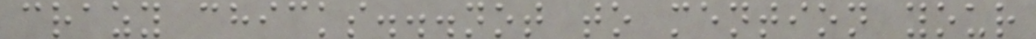crazy chicks...not to mention your
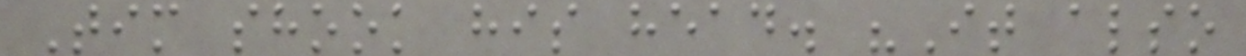Tim shook his head. "It also
